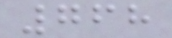768
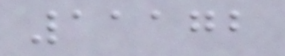11172
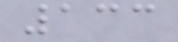133
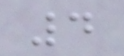4
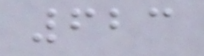623
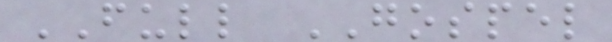FULL GOSPEL
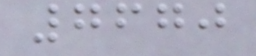7670
